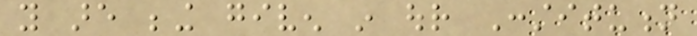you are being given in our Constitution
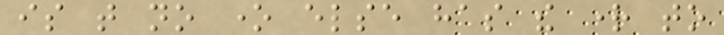is that no one else has the right to
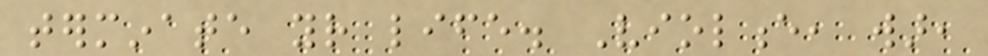terminate your life. Violence, war,
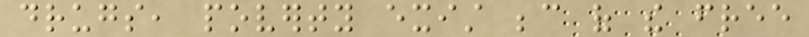drugs, poverty exist because of the free
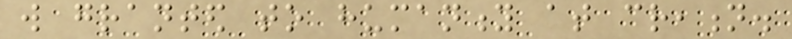will granted to humanity at creation.
